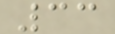33
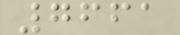7661
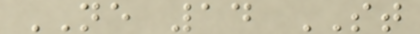NE 14 ST
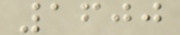1600
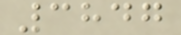3847
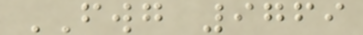FWG 9769
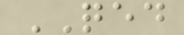QED
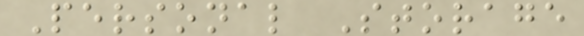Personal Storage
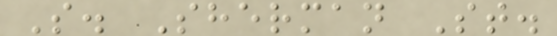S. Sherman St.
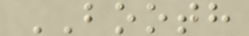BOOTH
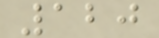120
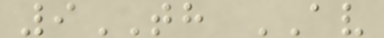9TH AV
